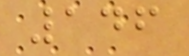146
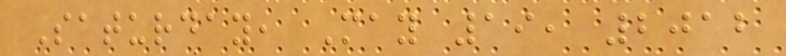Saturday, May 19, 2012
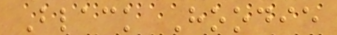Black Hoodie
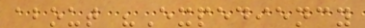about "Expediency
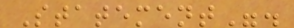Statement".
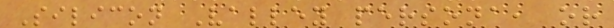Silicon Valley persona, or
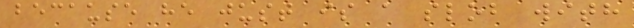because he just is a slob with
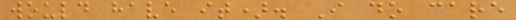would have it). I do care
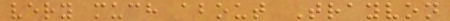very much about Trayvon
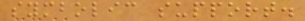symbolic support.
